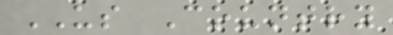US Country
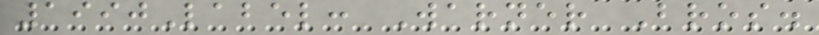1990Label: Warner Bros.
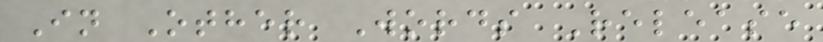In Other Words Release
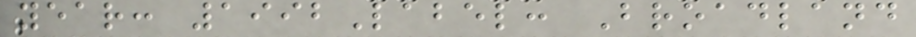year: 1992Label: Broadland
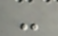-
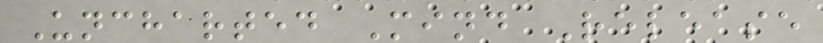Uncharted Mind Release
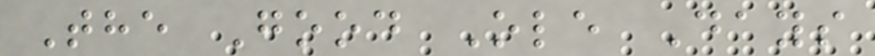The Good Ole Days
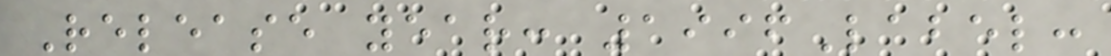Release year: 1996Label:
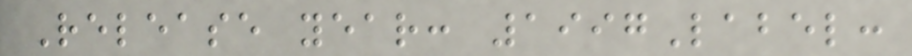Release year: 1997Label:
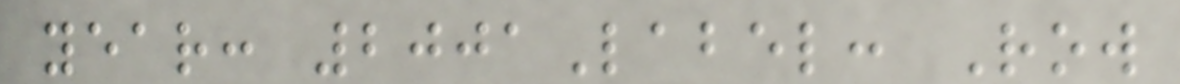year: 2001Label: Row
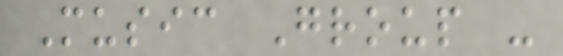Music Group -
